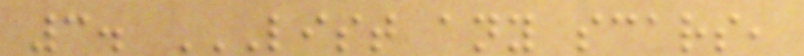3. LIST ANY SCARS,
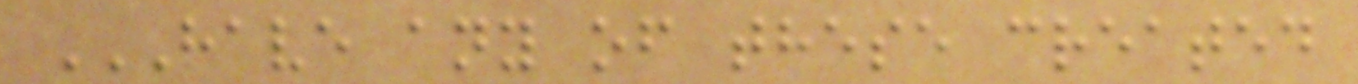HAVE ANY OF THESE CREATED
